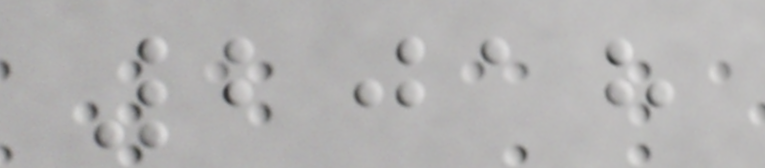2018
